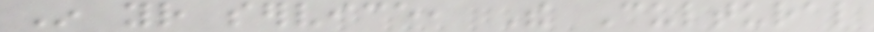In your service, The Cultural
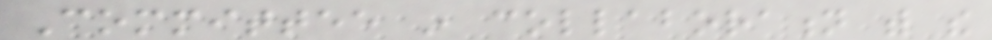Committee in collaboration with the
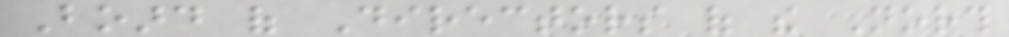Board of Directors of the North
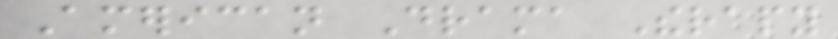American Drama Therapy
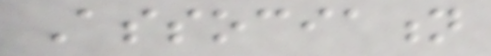Association
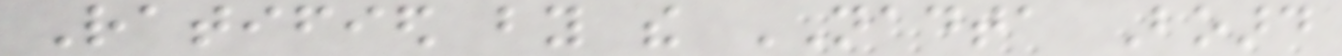Ratified by the NADTA Board
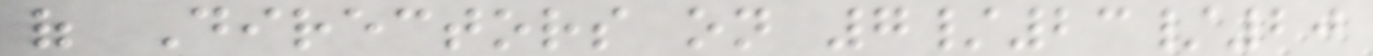of Directors on 7/23/20
